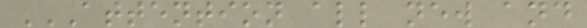ATTENTION ALL NEW AND
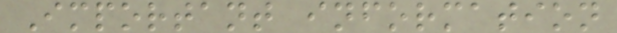Important information
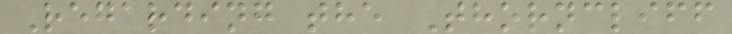Regarding the Thorncliff
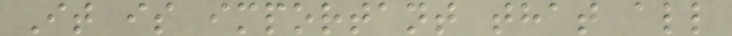It is important that all
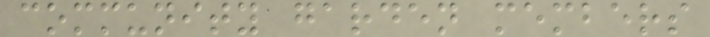community garden members
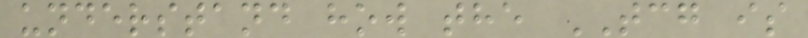understand how the TCG is
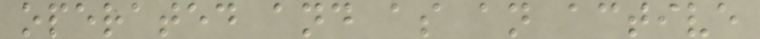operated and as an active
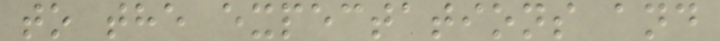to the expectations and
